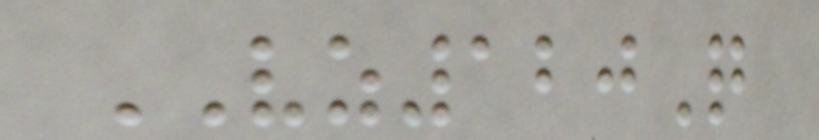VZ120Q
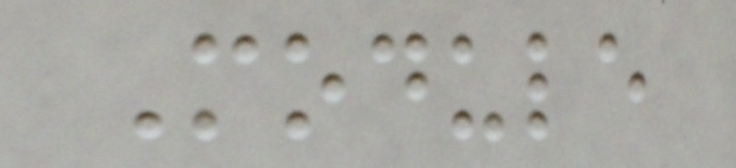Module
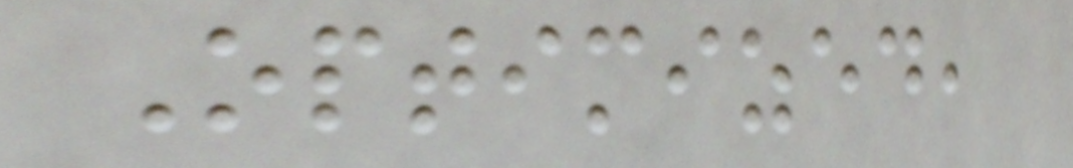Optimized,
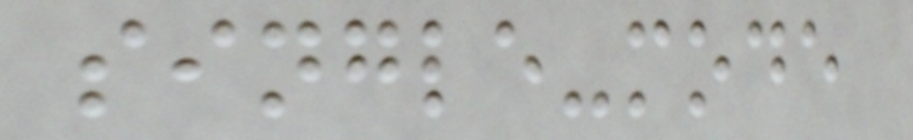single-mode
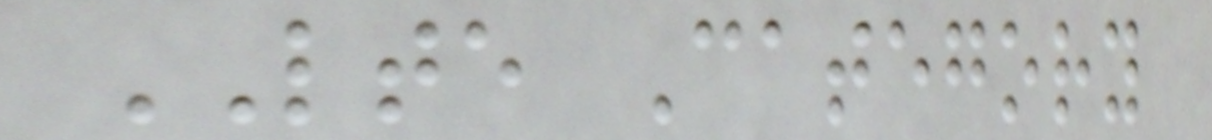LTE Category
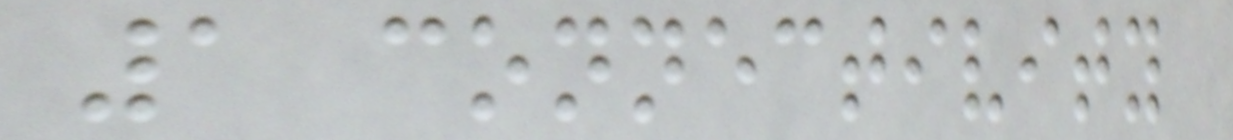1 connectivity
